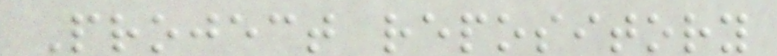Project repository
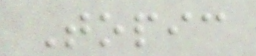Topic
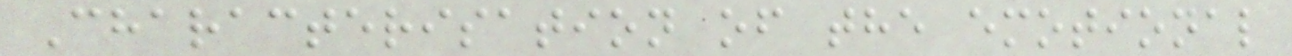Characterisation of the emotional
